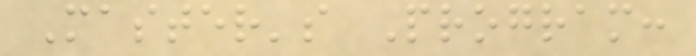Master's Program:
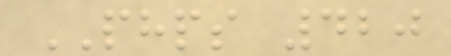PHPS 420
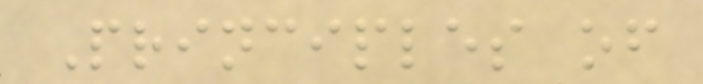Principles of
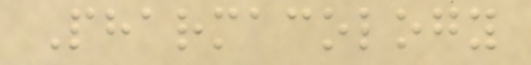Pharmacology
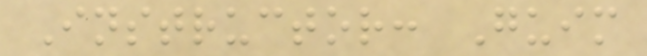Instructor: Guim
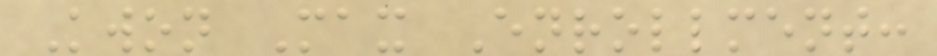Kwon Max Enrollment:
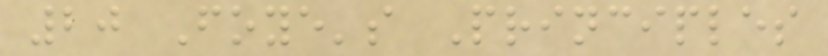20 Foye's Principles
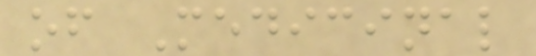of Medicinal
